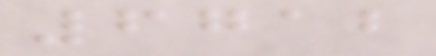6712
